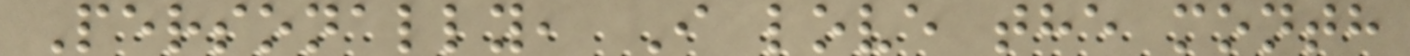Personally, I love the month
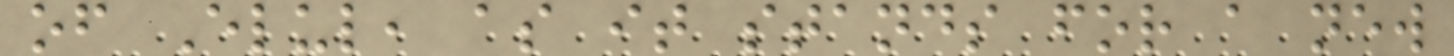of Elul, as it stands for a new
